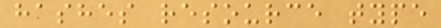hashes resource type
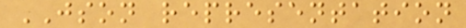JSON representation
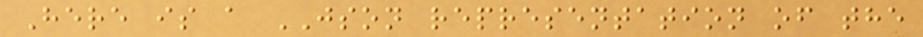Here is a JSON representation of the
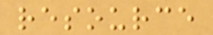resource
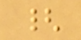{
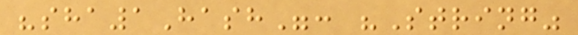"sha1Hash": "String"
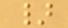}
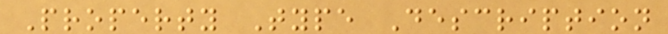Property Type Description
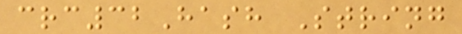crc32Hash String
